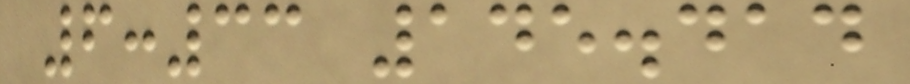6:33 145.414
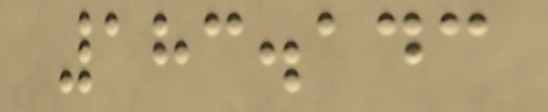183.143
